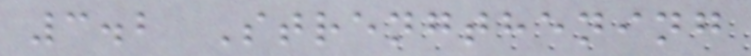3.2 Strengthening
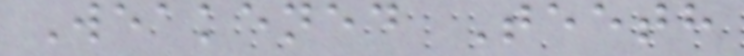Weakened Teeth
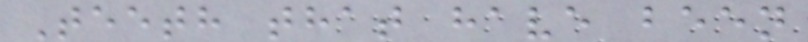Teeth that have been
